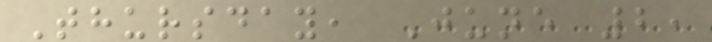Thursday, June 2,
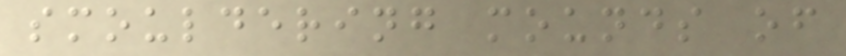smouldering mounds of
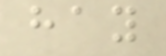hay
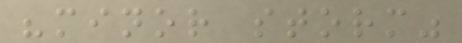"minor storm"
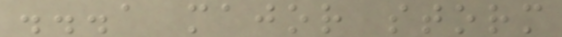...a major storm
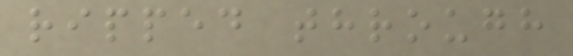ripped through
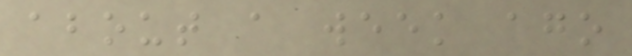about a week ago
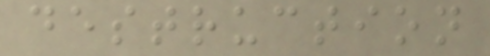destruction
